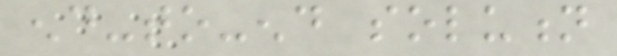end-to-end solution
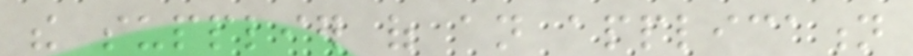the supplier of an application
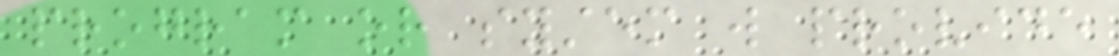program or system will provide
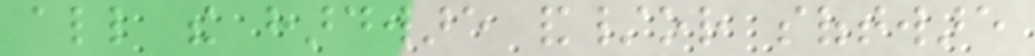all the hardware and/or software
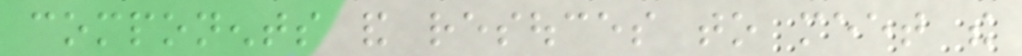components and resouces to meet the
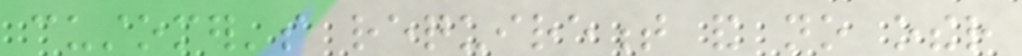customer's requirement and no other
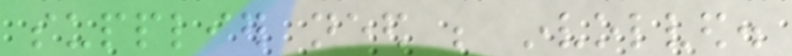supplier need be involved.
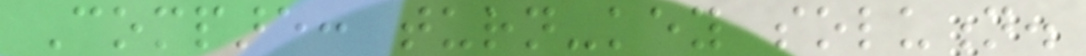Compare: turn-key solution.
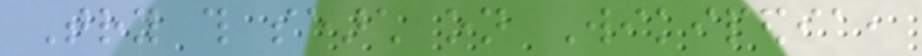Try this search on Wikipedia,
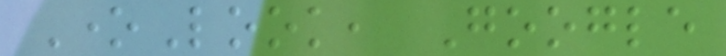OneLook, Google
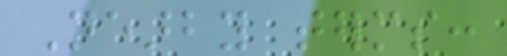Nearby terms:
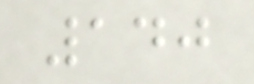140
